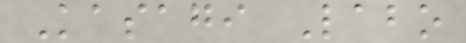Kasagi Labo
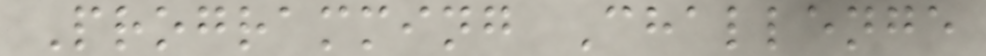Programming Challenge
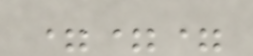===
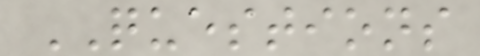QUESTIONS
